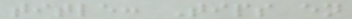title: Tips en
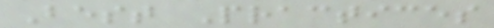Best Practices
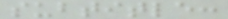subtitle:
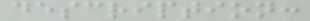description:
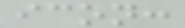icon:
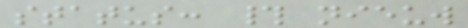status: # nieuw
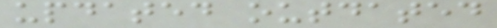updated outdated
